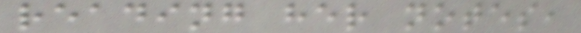reading her notes,
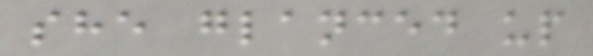she glanced up
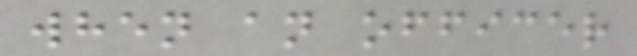when an officer
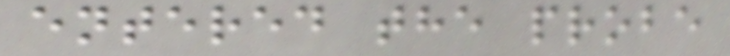entered the probe
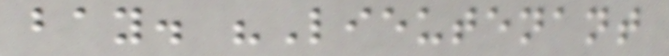bay. "Lieutenant
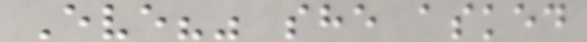Eve?" she asked
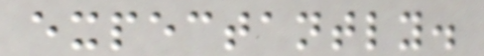expectantly.
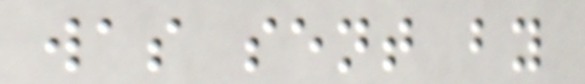was sent by
